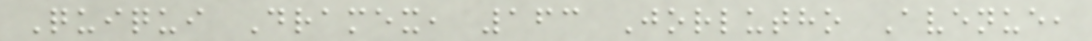Quiqui Dramex, 163 Jorlutho Avenue,
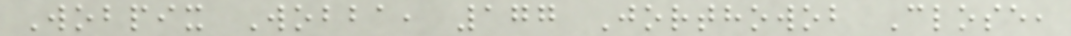Wobpix Wobba, 177 Jorthowob Close,
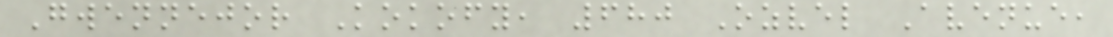Gwennejor Kokofy, 680 Ozvel Avenue,
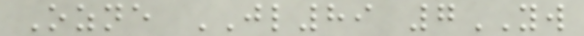Ozne JL89 7YW
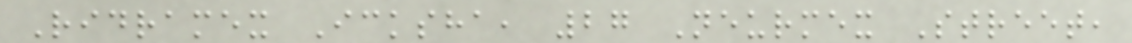Ridramex Icksha, 27 Neurmex Street,
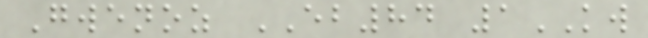Gwenoz EB84 1KW
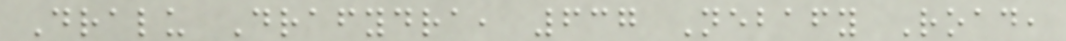Dralu Drafydra, 637 Nebafy Road,
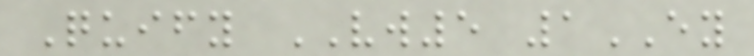Quify VW5 1EY
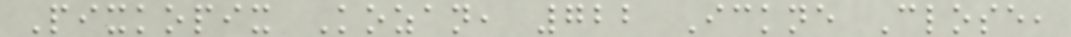Pixkopix Kozan, 722 Ickne Close,
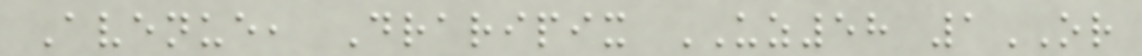Avenue, Draripix UZ58 1OR
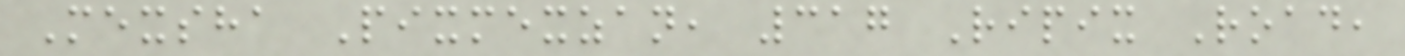Mexsha Pixmexzan, 317 Ripix Road,
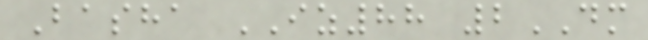Basha IZ88 2DM
